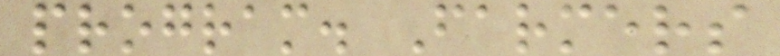program. Farmers
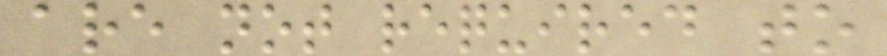are not required to
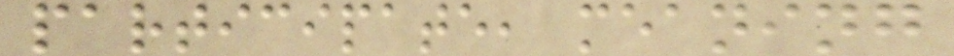participate, meaning
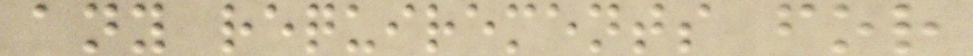any requirements for
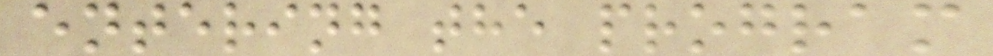entering the program
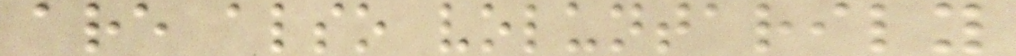are also voluntarily
